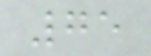75
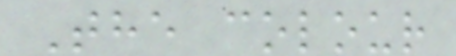The colour
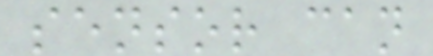sensor can
